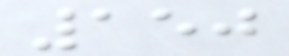150
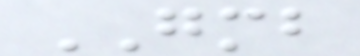GMB
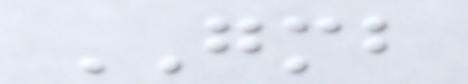GMB
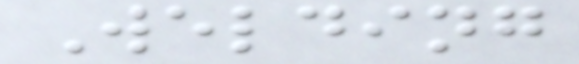Welding
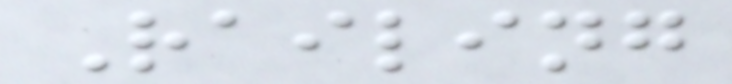Railing
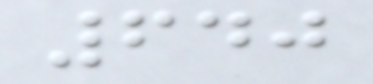640
